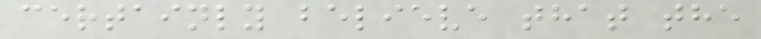certainly believe that the
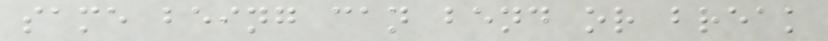same being can bend or break
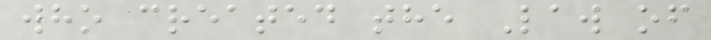who created the Law of
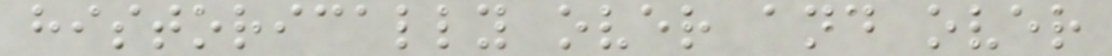historically over and over
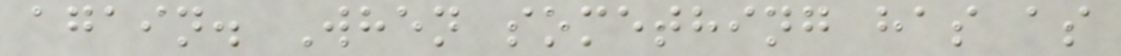again. When something has as
